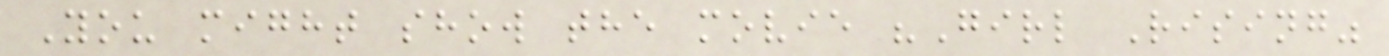You might show the movie "Girl Rising"
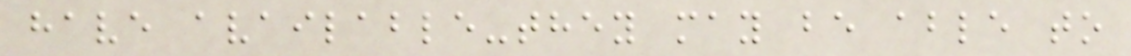have available-they may be able to
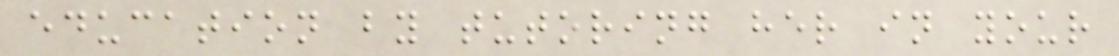education by tutoring her in your
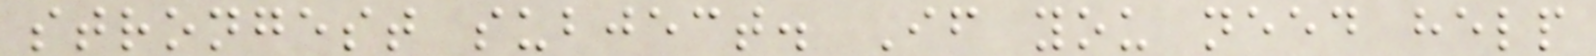strongest subject. If you need help
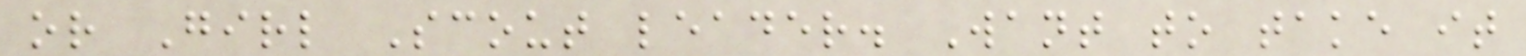or Girl Scout leader. Want to take it
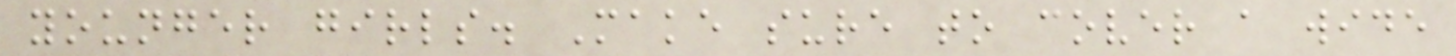younger girls. Make sure to cover a wide
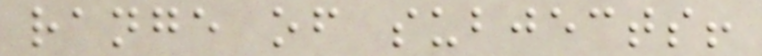range of subjects!
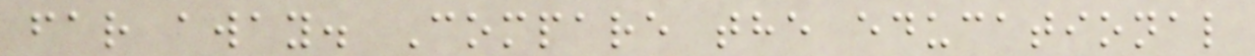far away. Compare the educational
